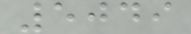5049
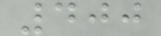400
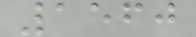1560
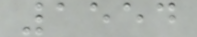1554
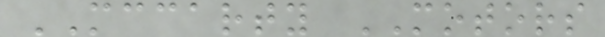MCCARTY MOTORS
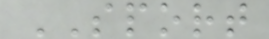SPORT
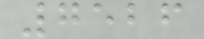7526
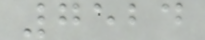7524
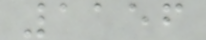1156
